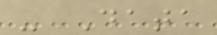- Data
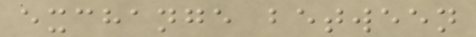exchange between
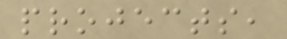projects,
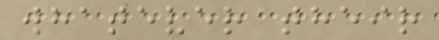whatever their
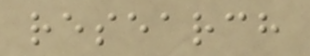research
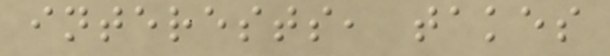interests, takes
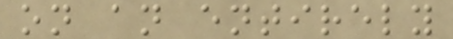on an entirely
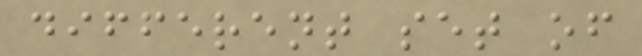different set of
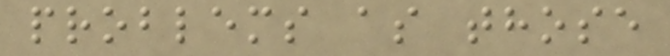problems as those
